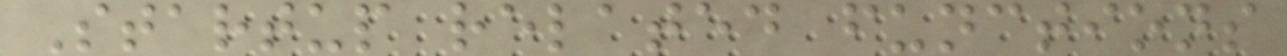Startup related functions
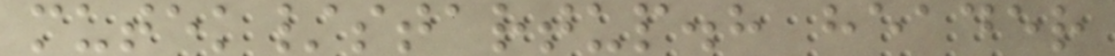mutek/startup.h header
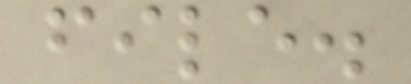file.
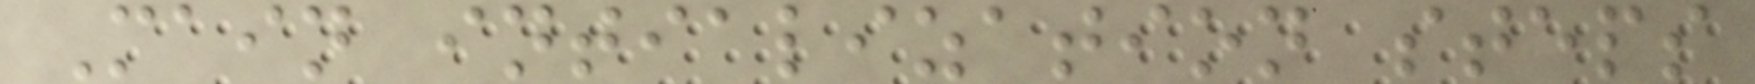Main intialization steps
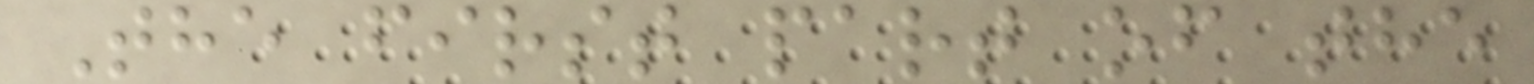The first part of the
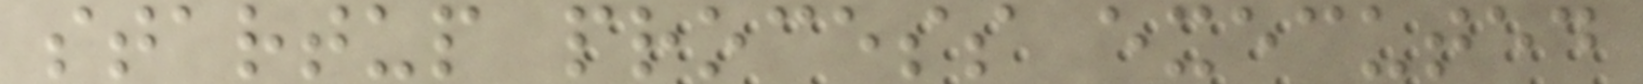startup process executed
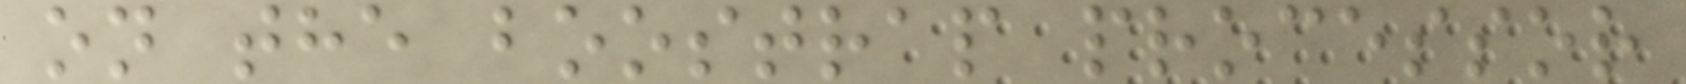on the boostrap processor
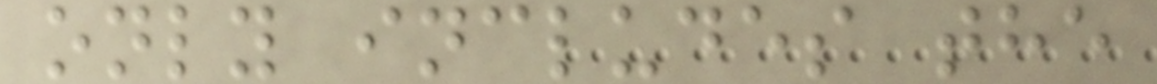only includes the
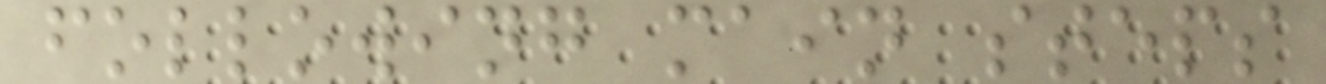following main steps
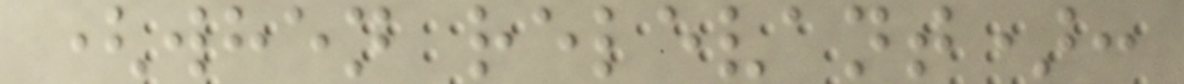(when relevant):
